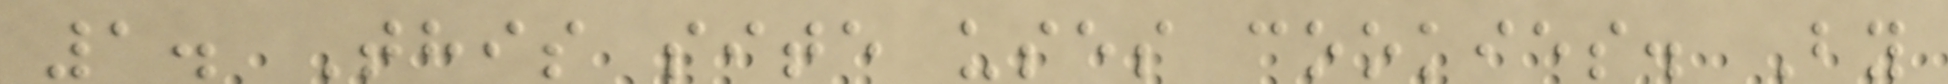1. This site uses cookies. By
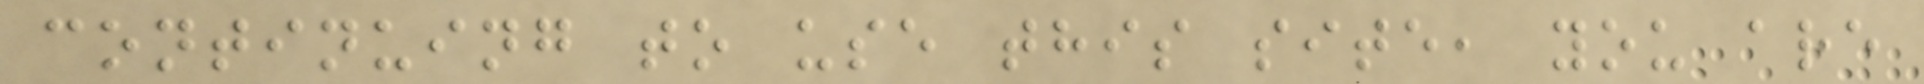continuing to use this site, you are
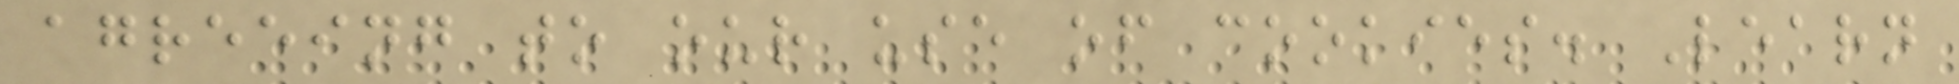agreeing to our use of cookies. Learn
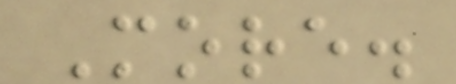More.
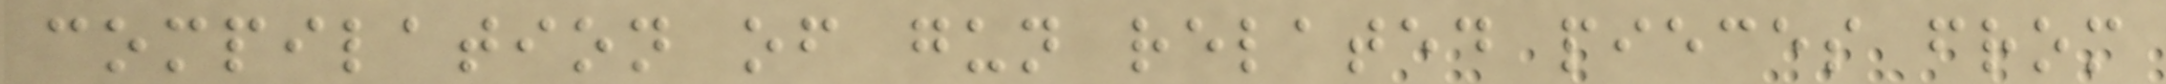compilation of gun related pieces from
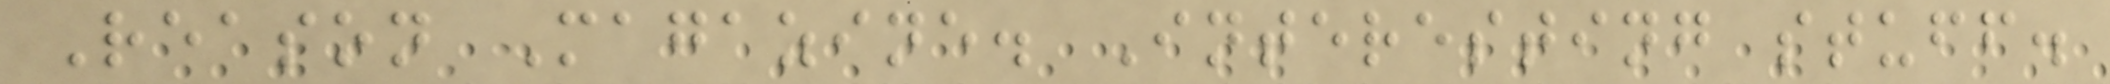Reason Magazine. Interesting stuff.
